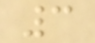3
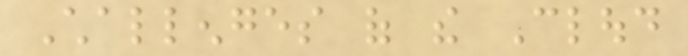Challenges of the Cloud
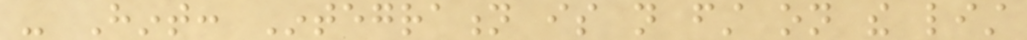- Hint: Integration is not first on the list
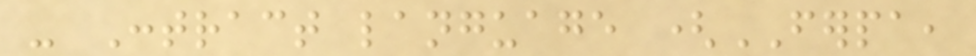- Contract language (FERPA,
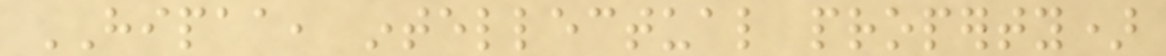HIPAA, intellectual property)
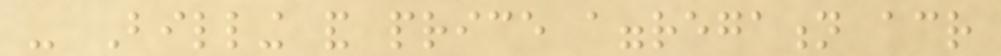- Billing and price aggregation across
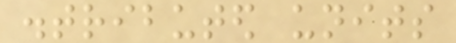distributed units
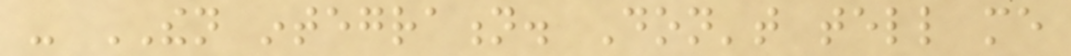- THEN integration. Don't tell me
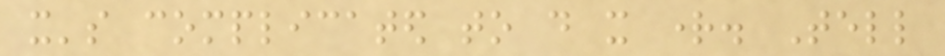it's complicated to do it right. Tell
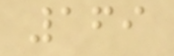169
